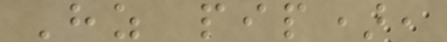Hz pip),
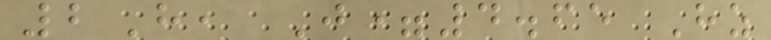2H, J=4.65 Hz
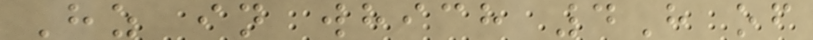Hz in which 4H of
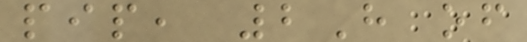pip, 2H of
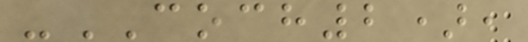-COCH2),
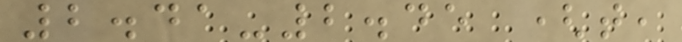2.41-2.45 (t,
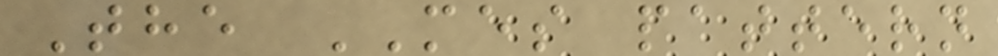The MES pattern
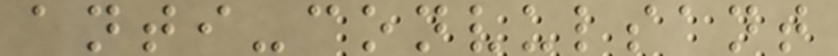anti-convulsant
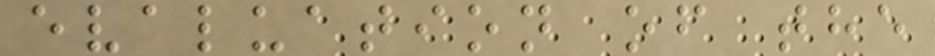evaluation of the
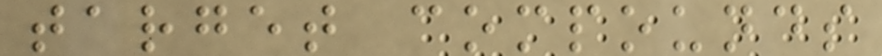target compounds
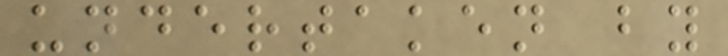undertaken by
